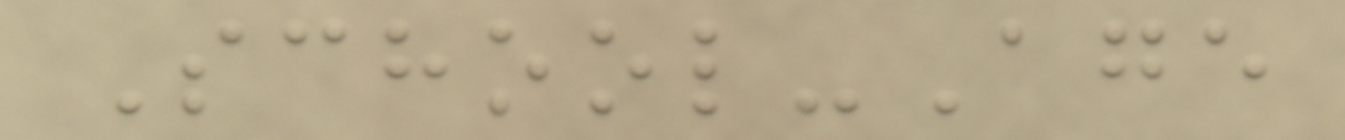School-Age
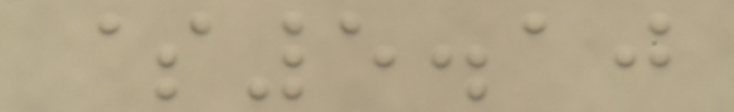$5.10
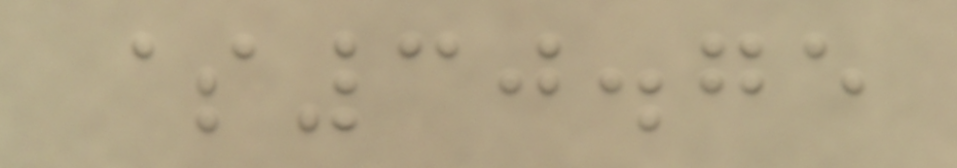$30.75
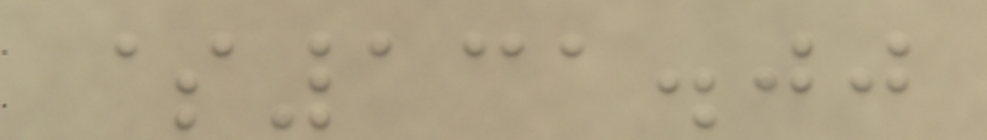$131.00
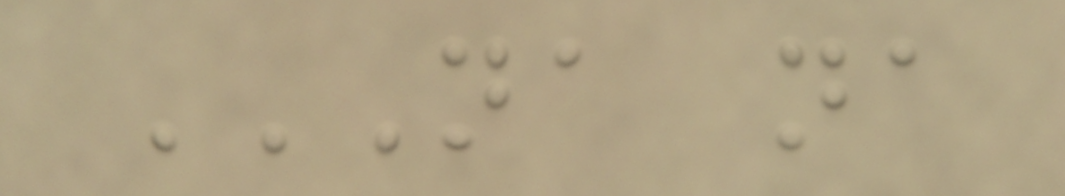NA NA
